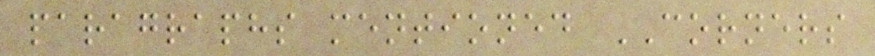paragraphs mentioned CORNERS
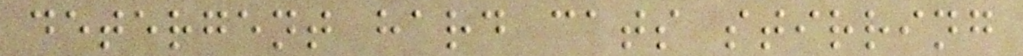detergent hard cats stirring
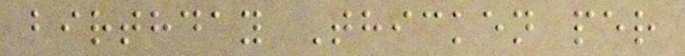birthday Thicken per
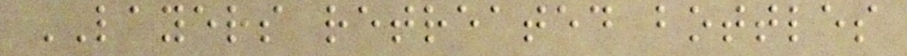LAYERS retreated bottles
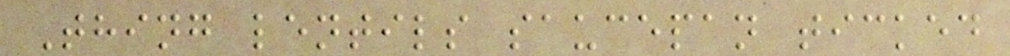Thing lentils saucepan ticked
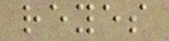reyes
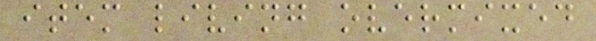item living overmixed
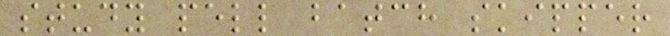study pell batch skipper
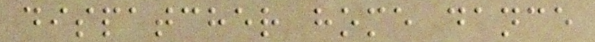dispatcher home dance
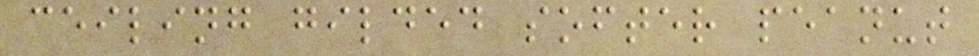ceiling gilded softer peanut
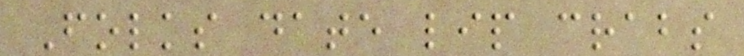Folks date lip crabs
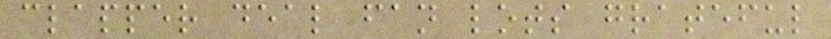clapper deal fan lots grateful
